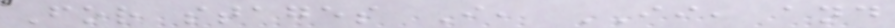For stages I, II, and
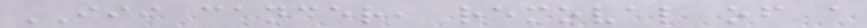III cancer, removal of a
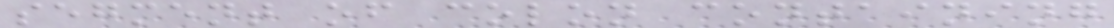segment of colon containing
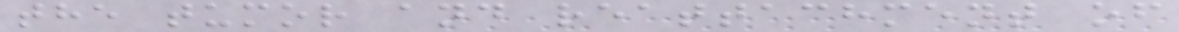the tumor and reattachment of
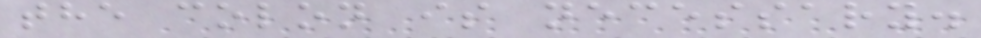the colon is necessary.
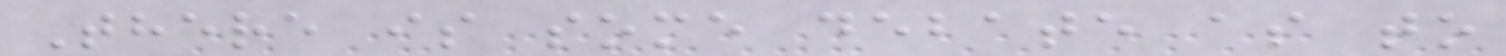There is some debate as to
